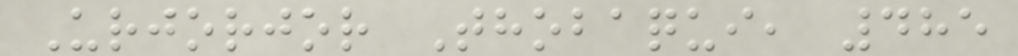Urjorjor Thobaqui, 485
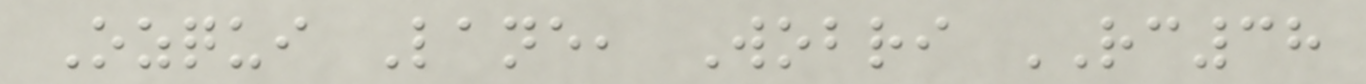Ozqui Lane, Wobri RC38
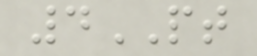4PT
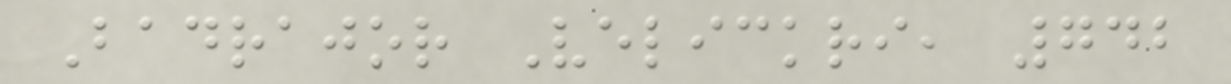Badrajor Velickri, 742
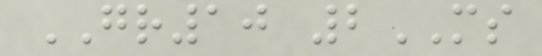GR10 2MS
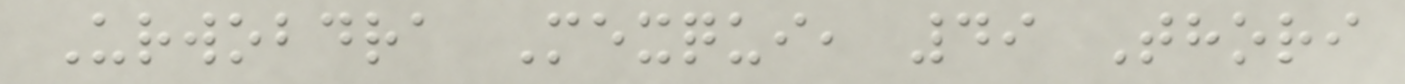Urwobdra Mexqui, 49 Thori
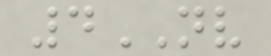4NV
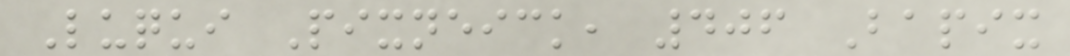Luqui Pixneick, 406 Bapix
